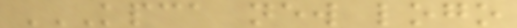KPCA NEW LOGO
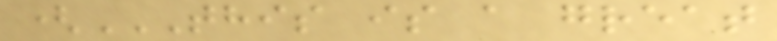(THIS IS A GREAT
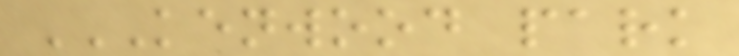KENWOOD PARK
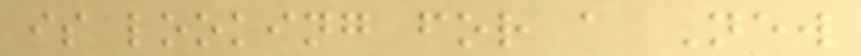is looking for a New
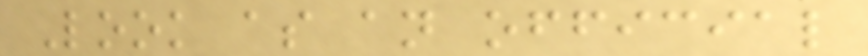Look as an official
